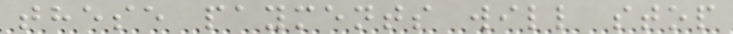these payments will stop
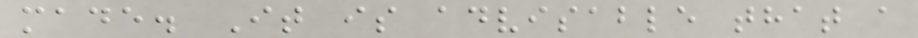made. It is advisable that a
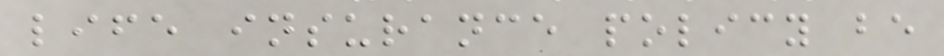life insurance policy be
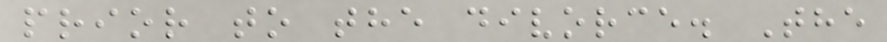prior to the divorce. The
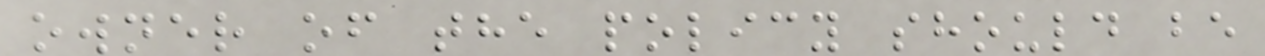owner of the policy should be
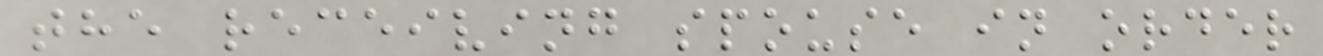the receiving spouse in order
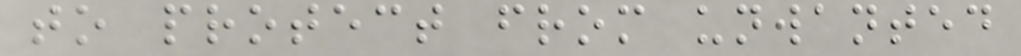to protect from unwanted
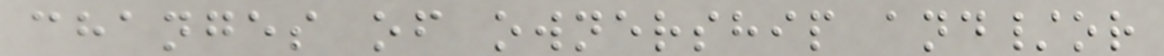changes of ownership and/or
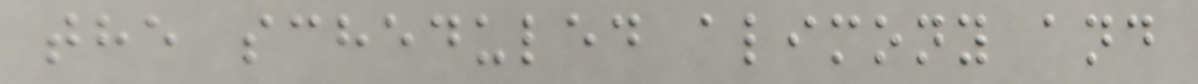the scheduled alimony and
